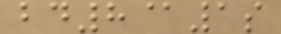bd8@1s
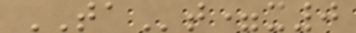TAt=x0
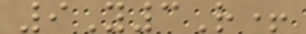9Y3R+
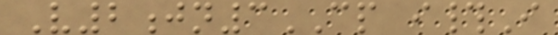V2jn3CP i#I
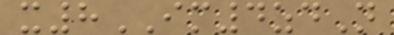x8IM4zdN
